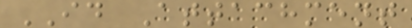ID Attachment
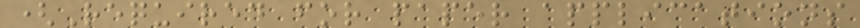(Required for paper applications
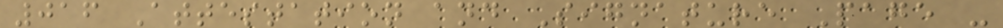016 Attestation and Signature Page -
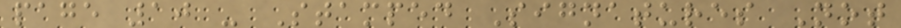page 10 - Stamped Signatures Not
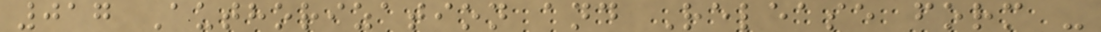017 Authorization and Release form -
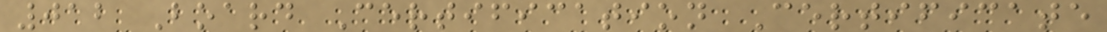012 Board Certification Certificate
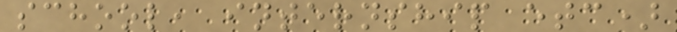school, internship etc)
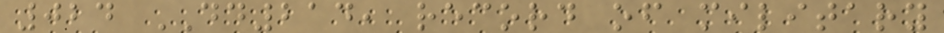024 DD214, record of military
